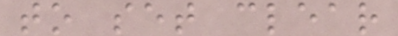to set clear
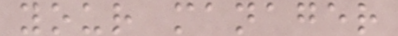your manager
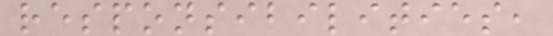responsibilities,
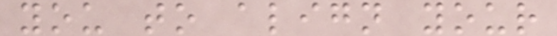you to align your
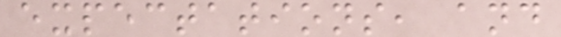expectations, and
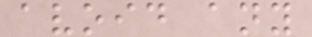avoid any
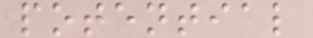potential
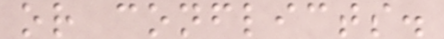or conflicts.
